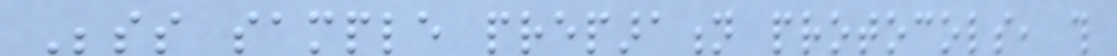Besides sample preparation protocols, this
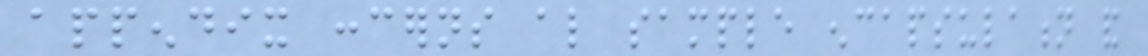appendix concerns also sample encapsulation and
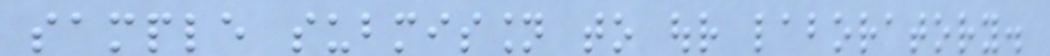sample submission to our laboratory.
